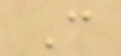C
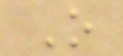O
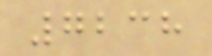7238
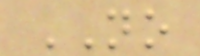NO
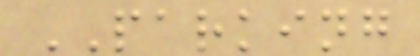PARKING
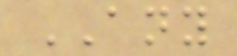ANY
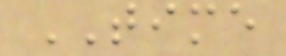TIME
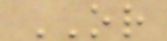OR
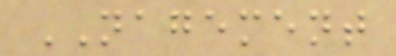NAGEMENT
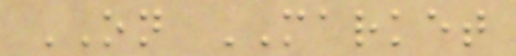ON MARKET
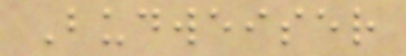Budweiser
